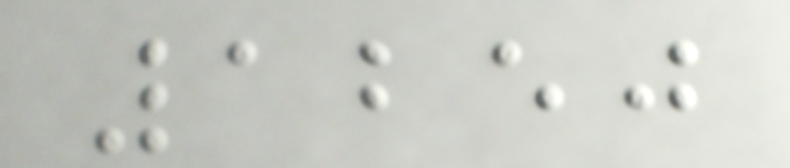1250
